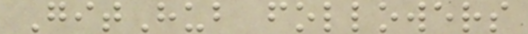GitHub followers
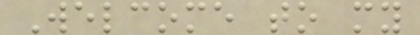Welcome to my
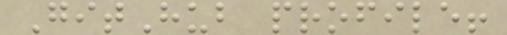GitHub profile!
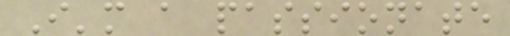I'm a passionate
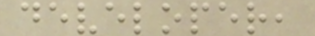developer,
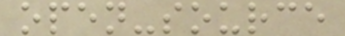open-source
